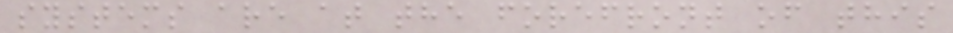systems are at the forefront of this
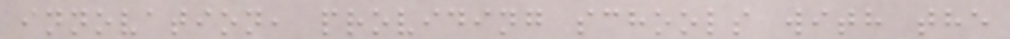innovation, providing schools with the
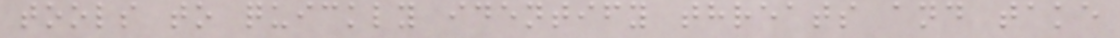tools to quickly identify threats and take
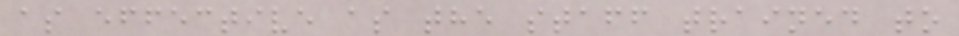as effective as the staff trained to
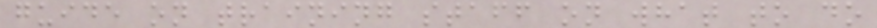guide on training staff on what to do
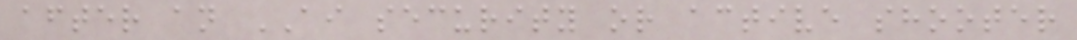after an AI security or active shooter
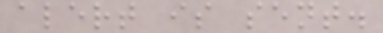alert is sent.
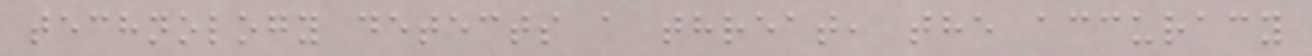technology detects a threat, the accuracy
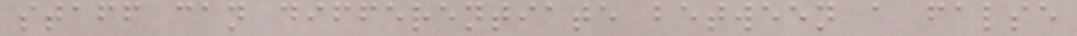staff can differentiate between a false
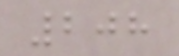208
